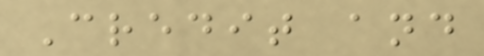Credit and
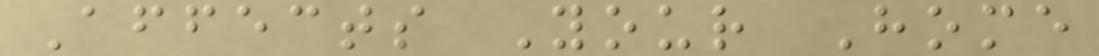Affects Your Home
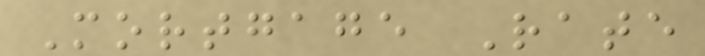Mortgage Rate
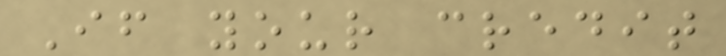If your credit
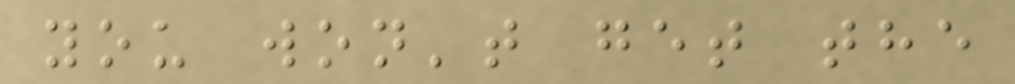you won't get the
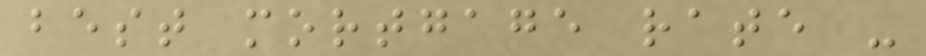best mortgage rate -
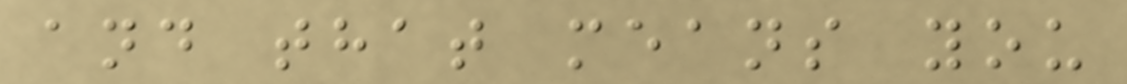and that means you
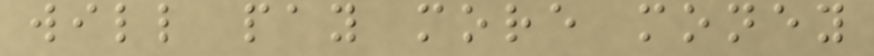will pay more money
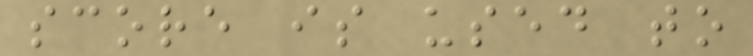score is used to
